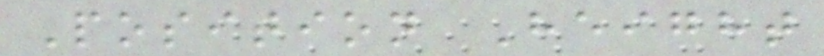Position Height
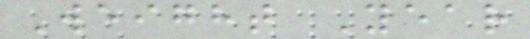Weight Year
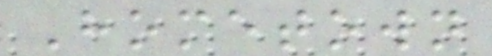Hometown
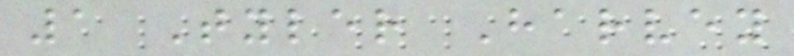1 Tyler Harvey
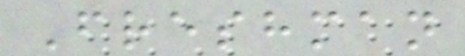Freshman
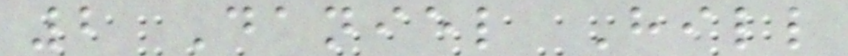2 Daniel Hill
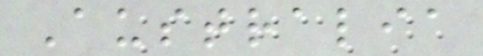Australia
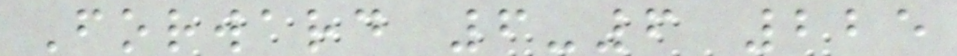Forward 6-6 225
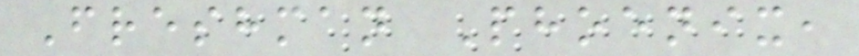Freshman Phoenix,
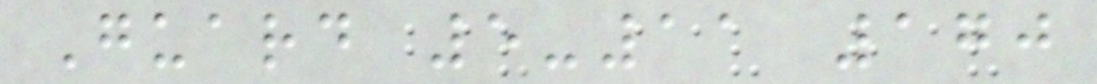Guard 5-11 170
